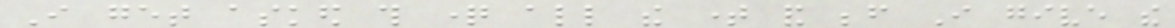I get asked this question all the time and before I give the
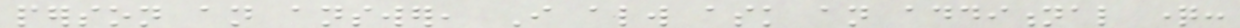person an answer, I always ask an additional question:
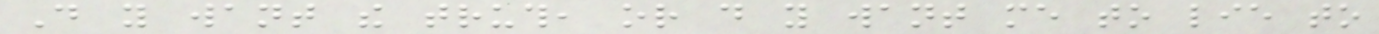Do you want the truth, or do you want me to lie to
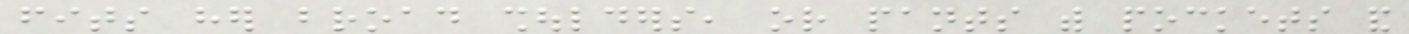fits her broad shoulders, or pants with pockets and
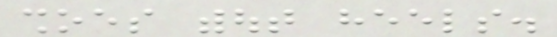shoes without heels.
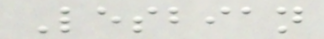Lesbian
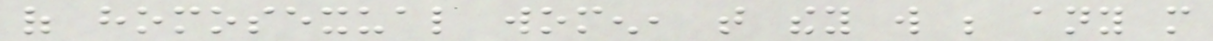of homosexual women, that they will be any more
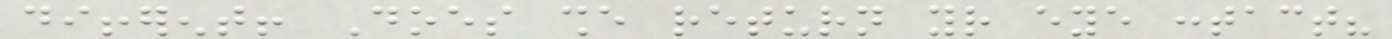different! Does she return your eye contact?
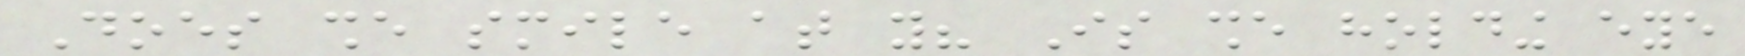Does she smile at you? Is she holding eye
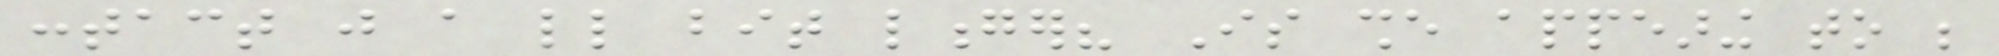contact just a little bit longer? Is she appearing to be
